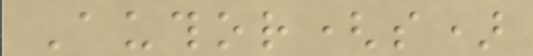Author(s)
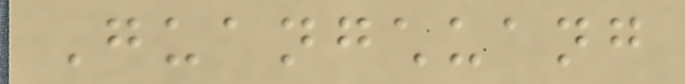Guangchuang
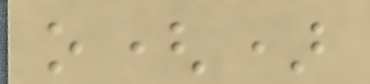o()
